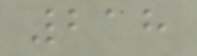218
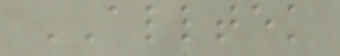ALLTEK
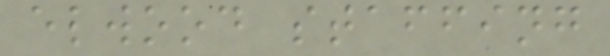elwood staffing
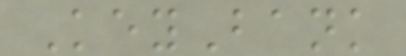KeyBank
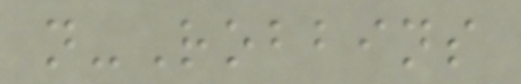n-Robbins
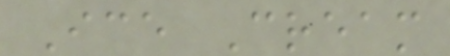Ice Cream
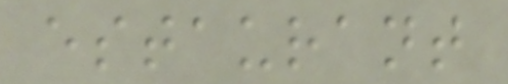estaurant
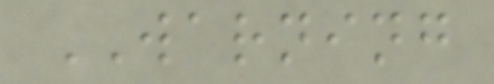WARNING
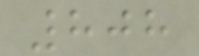808
